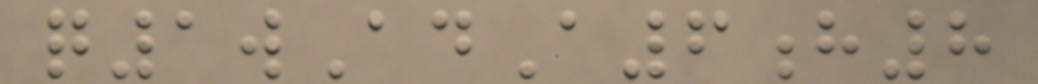q1wAdA6h8
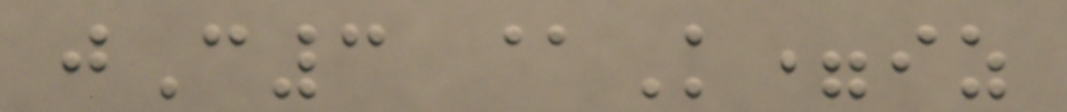jC3 @K=iz
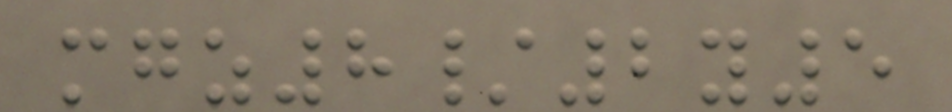mgz8/2y5
